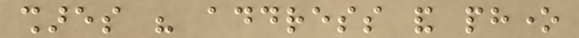shares his address and phone
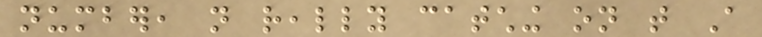number, not really catching on that A
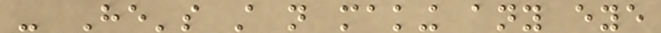- He's still not making any eye
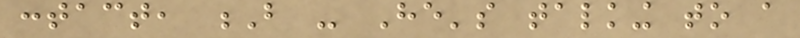contact, B - He's talking to a
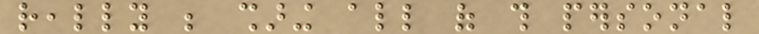really be sharing all of this personal
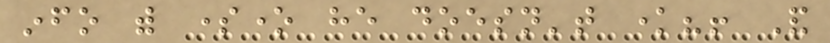info with someone he doesn't know?! And
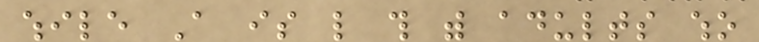while A is like this with adults who
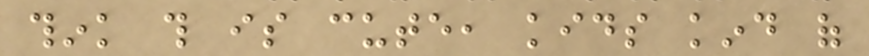think this is cute, kids kind of
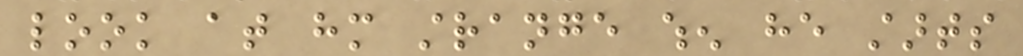look at him strange when he starts
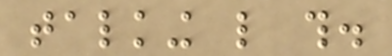talking like this.
